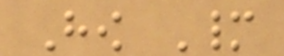How Many
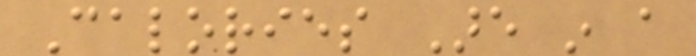Calories Are in a
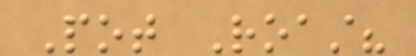Pot Roast?
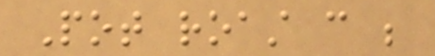Pot roast can be
